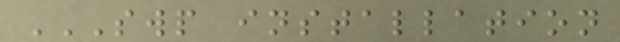SWP INSTALLATION
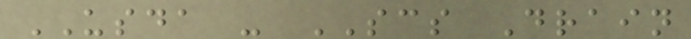USDA - SCS Drain
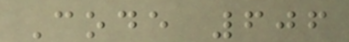Code 606
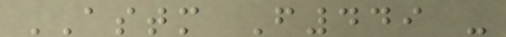ASTM F449 -
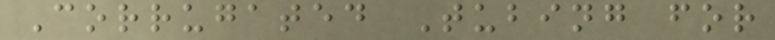Corrugated Tubing for
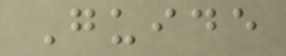Guide
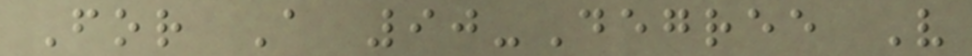For A 90-Degree V
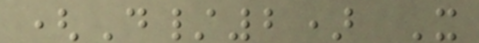(D/2) X
